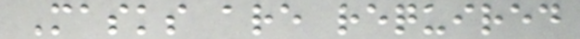Masks are required
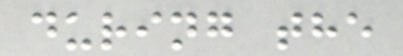during the
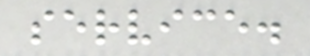service.
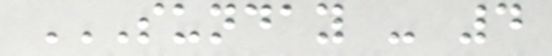SUNDAY - 4
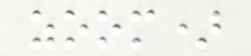zoom)
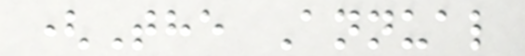(The Annual
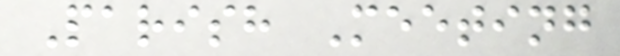Parish Meeting
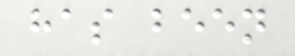has been
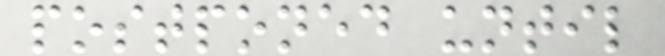postponed until
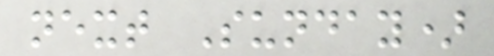next Sunday)
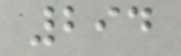294
